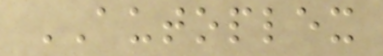AUTOPLEX
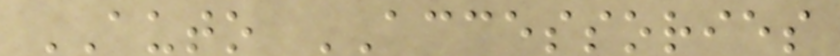AUTO ACCESSORIES
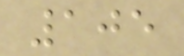105
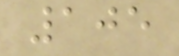105
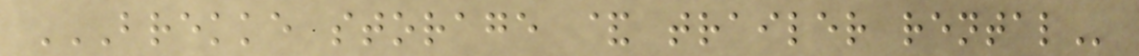BREKKE STORAGE & TRAILER RENTAL
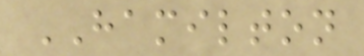HAMILTON
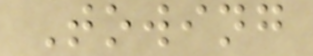Towing
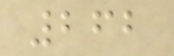262
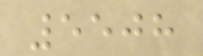5508
